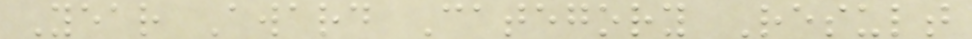Year Award Category Result
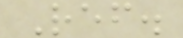Ref.
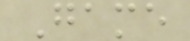Game
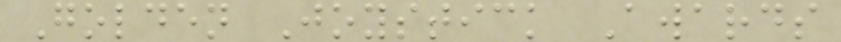Golden Joystick Awards
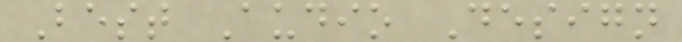Best Audio Design
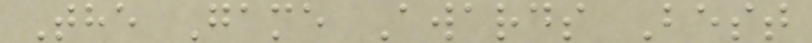The Game Awards Best
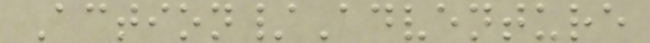Action/Adventure
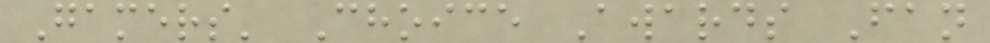Gamers' Choice Awards Fan
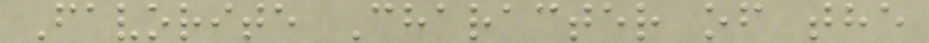Favorite Character of the
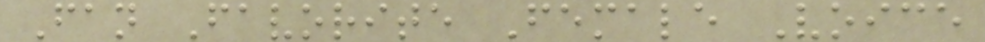Fan Favorite Female Voice
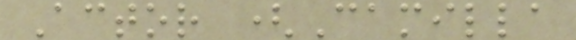Actor (Camilla
